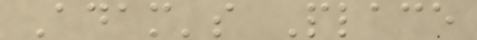Adam's Place
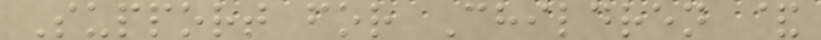Support for Children &
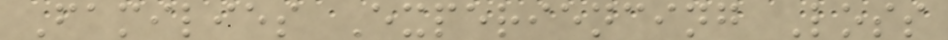Families Experiencing Loss
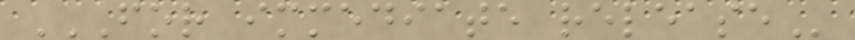FOR IMMEDIATE RELEASE
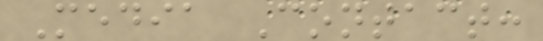Media Contact:
